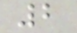2
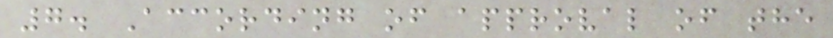7. According of approval of the
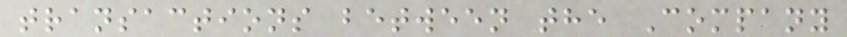transactions between the Company
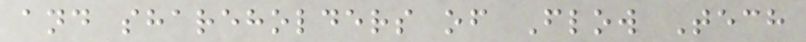and shareholders of Flow Tech
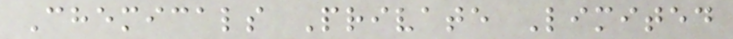Chemicals Private Limited
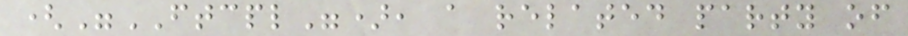("FTCPL"), a related party of
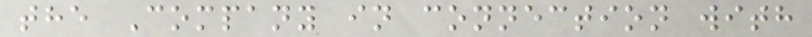the Company in connection with
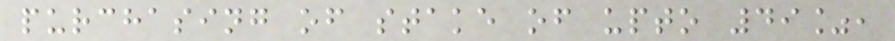purchasing of stake of upto 49%,
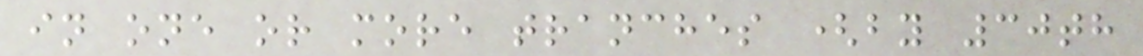in one or more tranches (by 30th
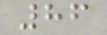86
